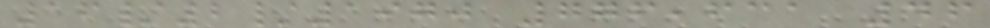16/2/1970 776,631 46
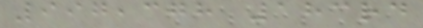997,378 183rd
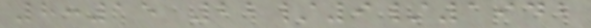8:15 22/9/1942
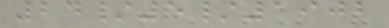24/5/1902
